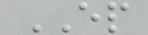EP
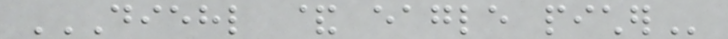DIEHL & EAGLE PICHER
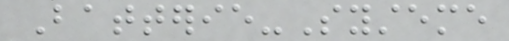Batterie-Systeme
